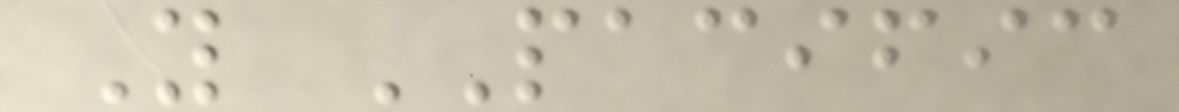Y PACIFIC
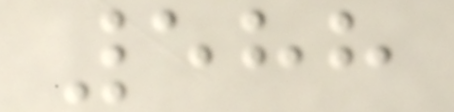588
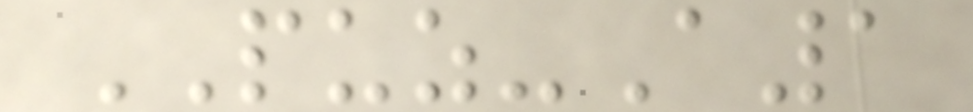PUZ-A1
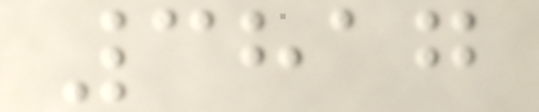3817
